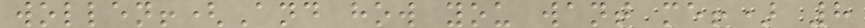wollen!(And how you want me!) 8
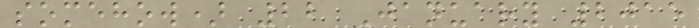somehow) 22 January 2015
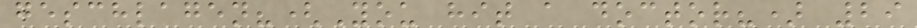geschlagen?(You hit a doctor?) 29
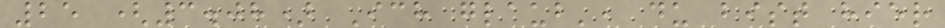25 (3.08) Ich glaub', du bist hier
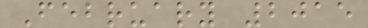February 2015
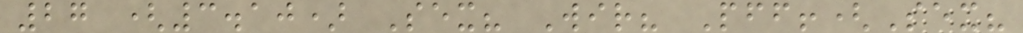27 (3.10) Sex? Wir? Pff!(Sex?
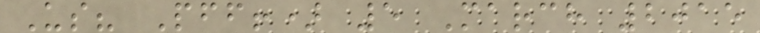Us? Pff!) 5 March 2015
